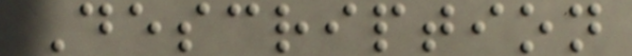Description
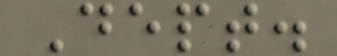Dept.
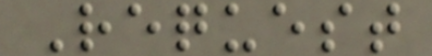Request
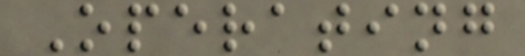Operating
